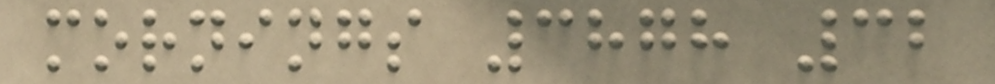mornings 3878 32
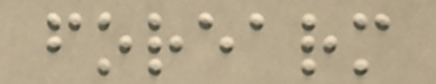forearm
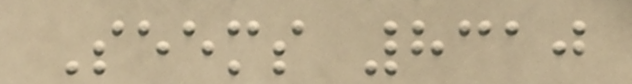Seems 8310
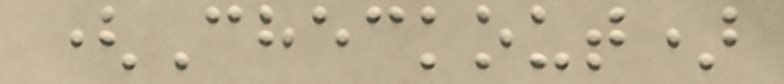(Checkout)
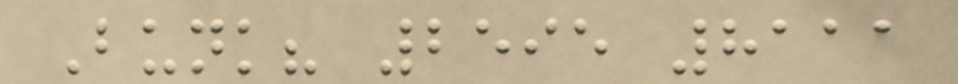Bunk? 2595 8111
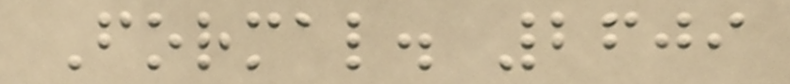Formal. 2609
